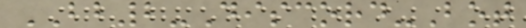BB2-Discord-Bot
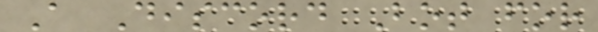A Discord Bot for
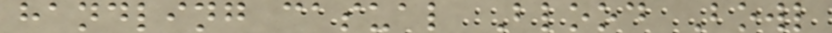handling casual Blood Bowl
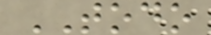TODO
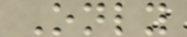Only
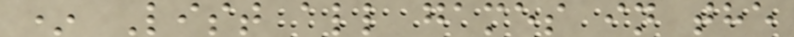* List all games in the
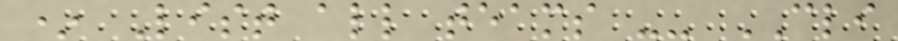* List all teams -- CLI
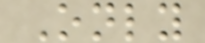Only
